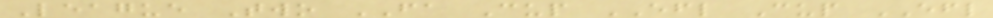League Two FA Cup EFL Cup EFL
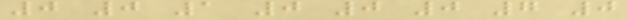0 0 1 0 0 0 7 0
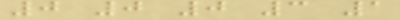0 0 0 3 1
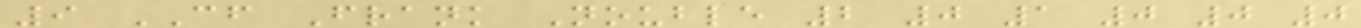9 CF Frank Nouble 2 0 1 0 0 0
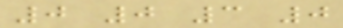0 0 3 0
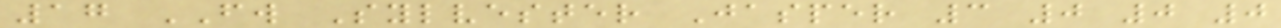17 FW Sylvester Jasper 3 0 0 0
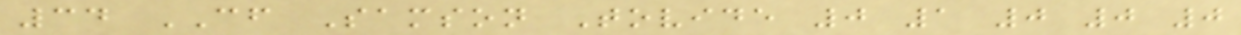34 CF Samson Tovide 0 1 0 0 0
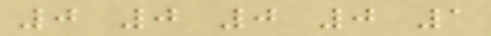0 0 0 0 1
